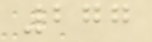277
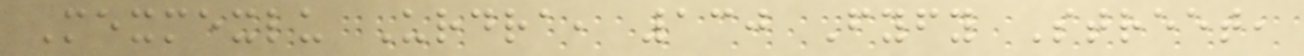Mexmexlu Urdra, 130 Fyfy Street,
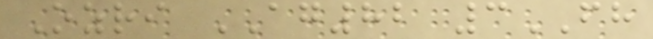Ozri AG82 3FH
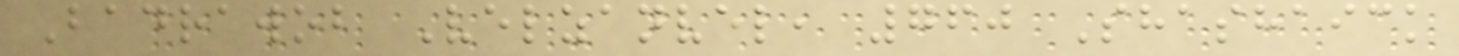Badrawob Velzanvel, 760 Shashaick
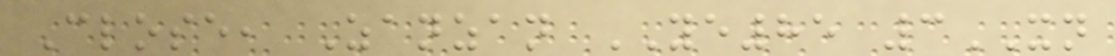Close, Zanzan YE85 3XN
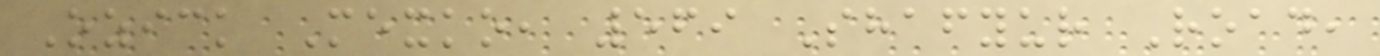Ozick Mexko, 569 Shafyur Road,
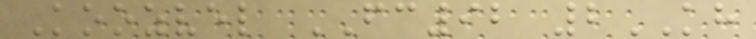Koozvel FC92 2KH
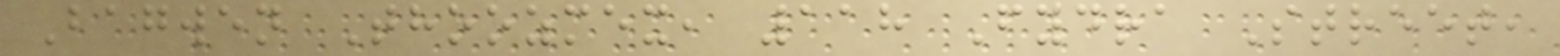Bagwen Thoozmex, 118 Fydra Street,
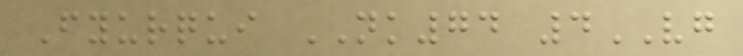Fyurqui NK74 4VG
